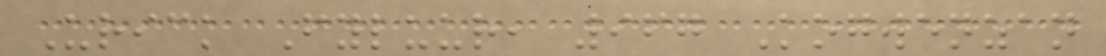Urick Fyluur, 967 Kogwenzan
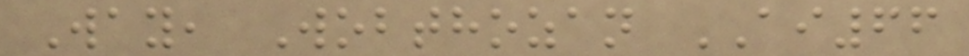Way, Wobthozan AI66
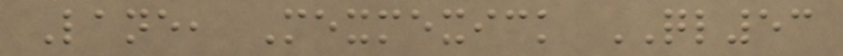Lane, Mexmexick QL53
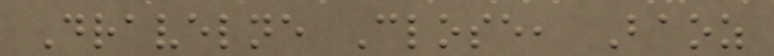Dravelne Close, Baoz
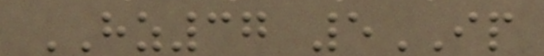HZ37 5IP
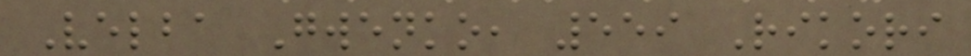Velba Gwenko, 559 Rikori
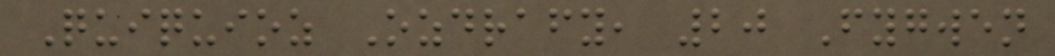Quiquioz Ozdrafy, 20 Fygwen
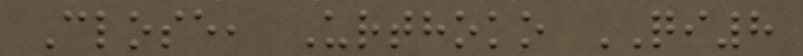Close, Urthoko QI8
